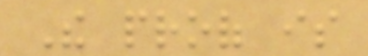The proof is
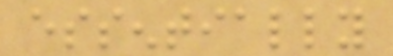essentially
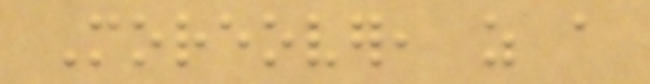Moreover, as a
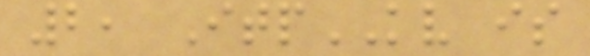2, ItpKV is
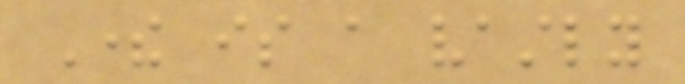There is a vastly
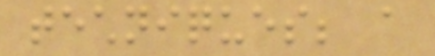techniques; a
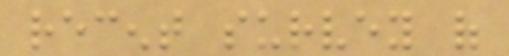recent survey of
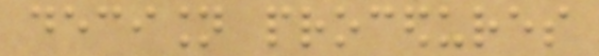decision procedures
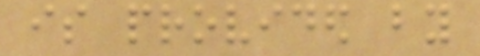is provided by
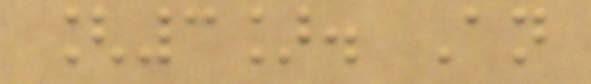[3]. An
